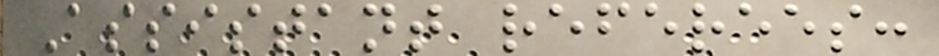Assistant referees:
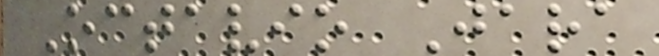Octavio Jara
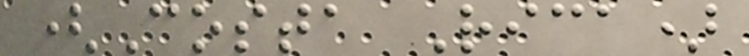(Costa Rica)
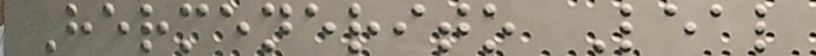Hermenerito Leal
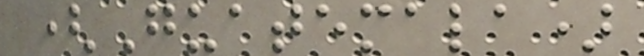(Guatemala)
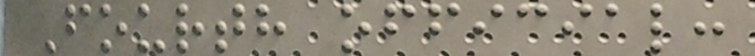Fourth official:
